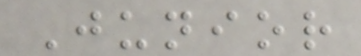Junior
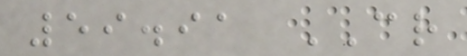59.91 CR
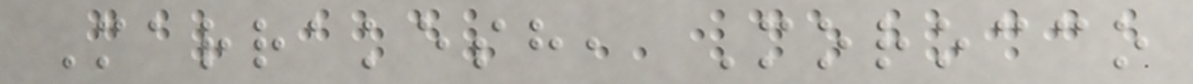Marrakesh, Morocco
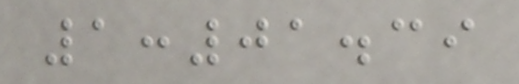1:01.39
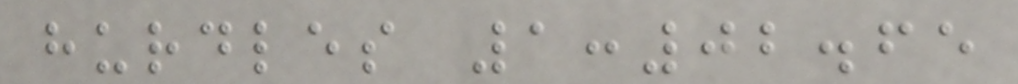hurdles 1:02.65
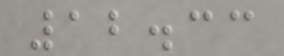12.33
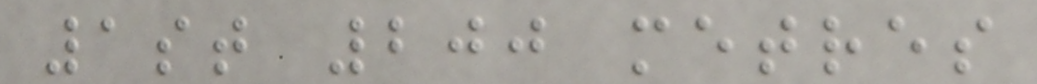1st 200 metres
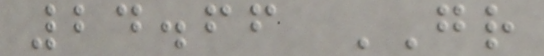24.66 GR
